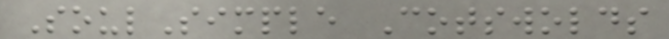SoulSimple Cotswolds
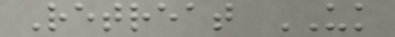Retreat UK
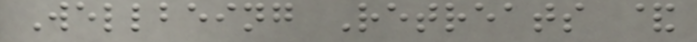Wellbeing Retreats &
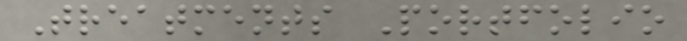Treatments Portfolio
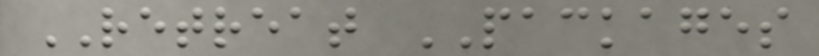RETREAT PACKAGES
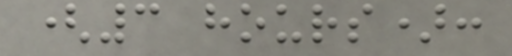(3 hours):
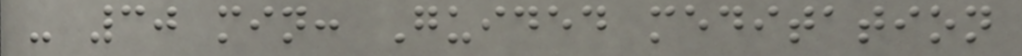- 30 min: Guided meditation
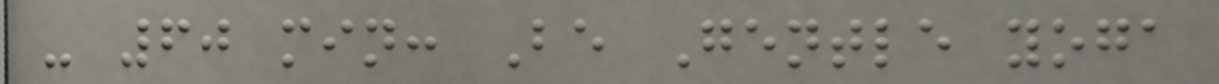- 60 min: Be Gentle yoga
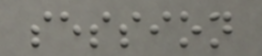session
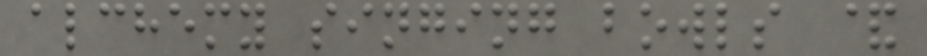alchemy singing bowls &
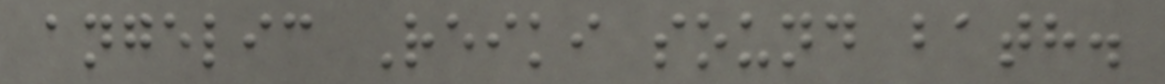angelic Reiki sound bath.
